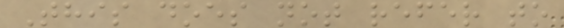This does not refer to
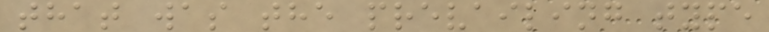that was the prevailing type
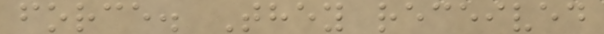force. They received
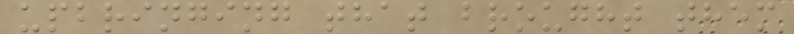upbringing that brought them
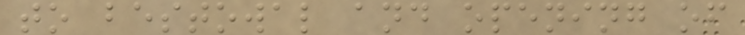to bestowal and opening of
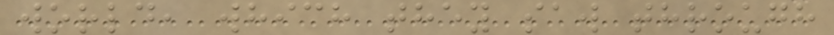world, which they saw through
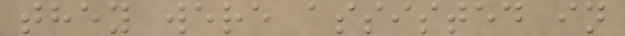they were assisted in
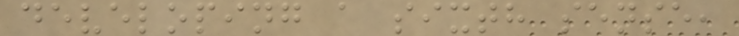developing a sixth sense,
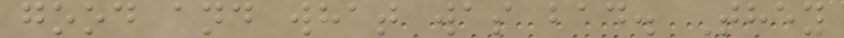good and what was bad. They
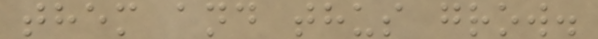them and thus grow.
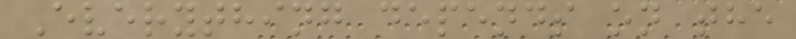Everything depends on the
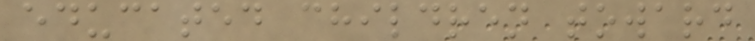educated children toward
